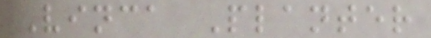Vinca Planter
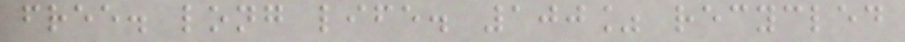free. long life. 100% recycled
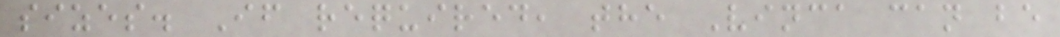sizes. If required, the Vinca can be
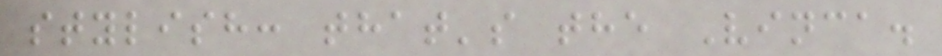stylish: that's the Vinca.
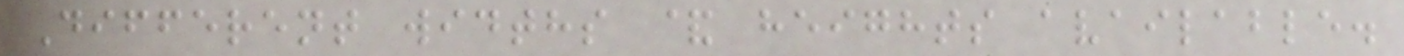Different widths & heights available.
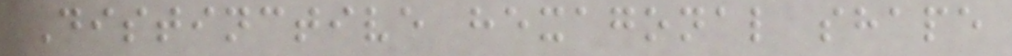Distinctive hexagonal shape
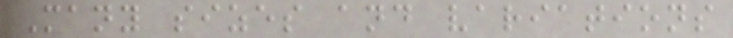Many sizes and variations
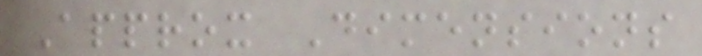Approx Dimensions
